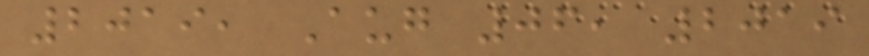2019, Aug 06, 2019
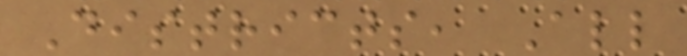Districts, All
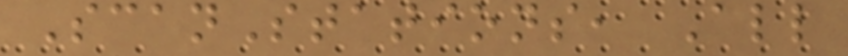ScanStations, All
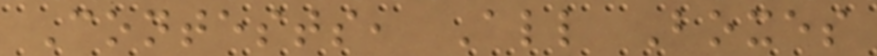Contests, All Boxes
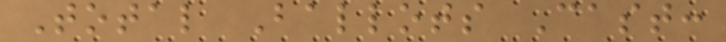Total Ballots Cast:
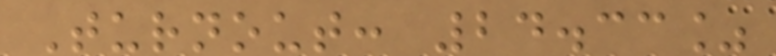Turnout: 24.33%
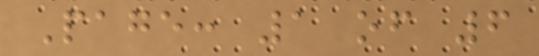Page: 1 of 6
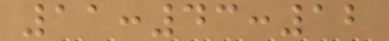11:43:12
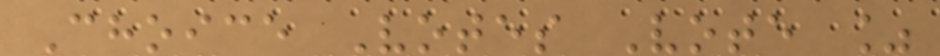Choice Votes Vote %
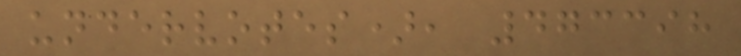undervotes), 473398
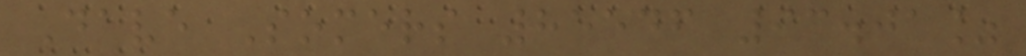Dave Somers 85546 93.01%
